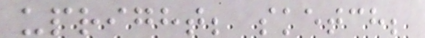upright; sketch;
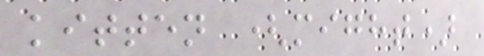kitten (might)
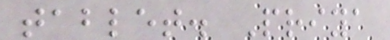tablet. Priya
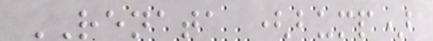RENATA (bump)
